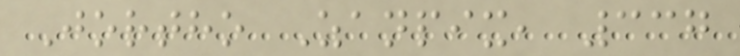Jortho Zanpix, 337
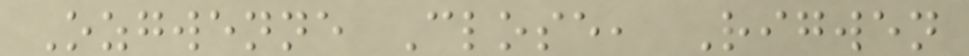Ozgwenne Close, Rigwen
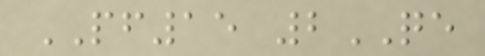PF15 2QE
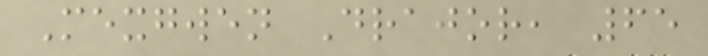Mexgwen Drajor, 65
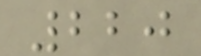220
